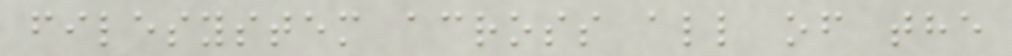filesystem across all of the
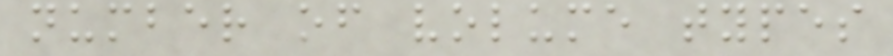number of volume types
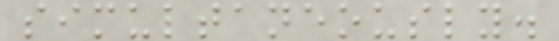simultaneously.
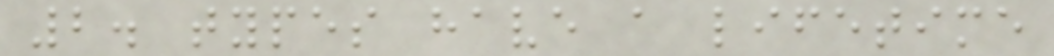2. types have a lifetime
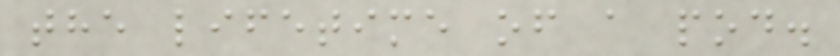the lifetime of a pod.
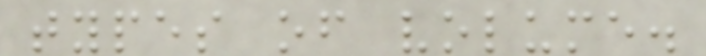types of volume.
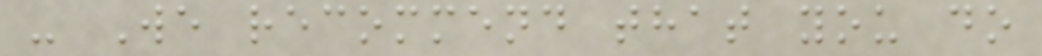- We recommend that you do
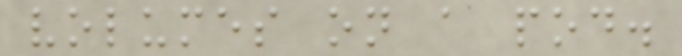volumes on a pod.
